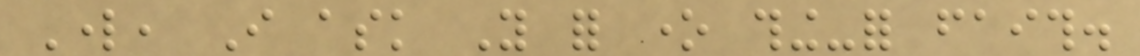Lord, I ask You for one thing-for faith.
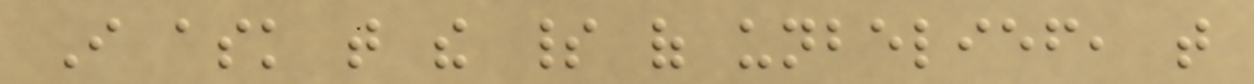I ask that the spirit of unbelief, that
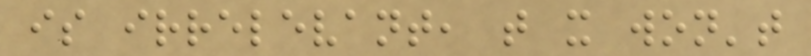is irrelevant, that it won't
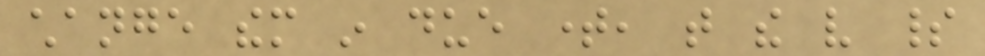change them in due time, that the very spirit
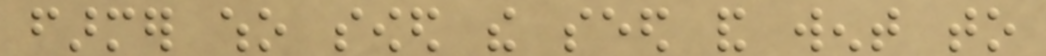farmer who sowed the seed and went to
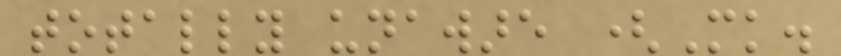totally unaware (Mk.
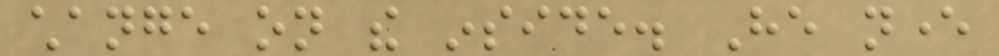change on the inside. He never
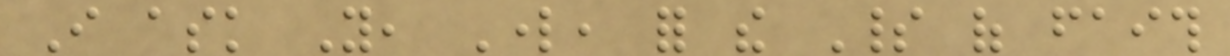I ask You, Lord, for the Spirit of faith
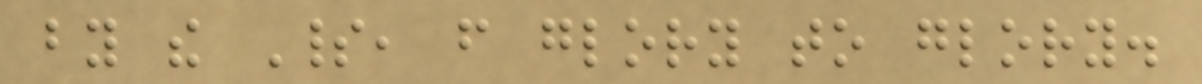by the Spirit, from glory to glory.
